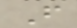F
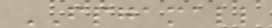FPGAMALL
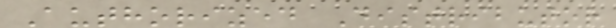Authorized Distributor
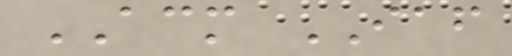ACM IAF
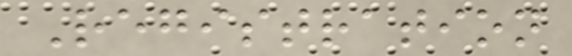Registration
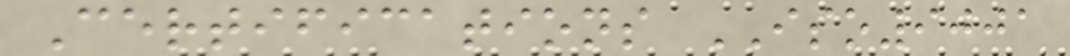Certifications ISO9001
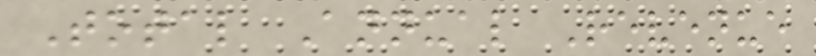Total Annual Revenue
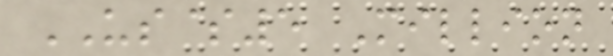US$5 Million
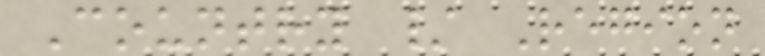Country / Region
